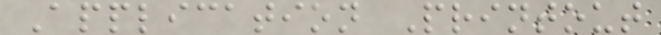Application Printout
